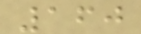160
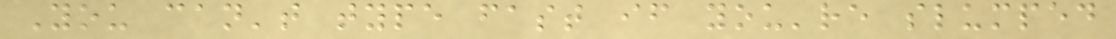You can't type fast if you're slumped
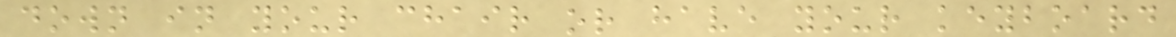down in your chair or have your keyboard
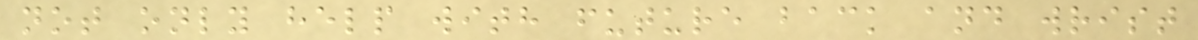not only help with future back and wrist
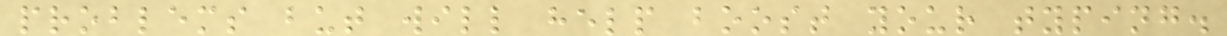problems but will help boost your typing.
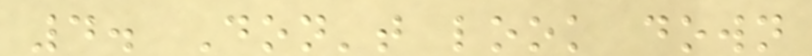4. Don't look down
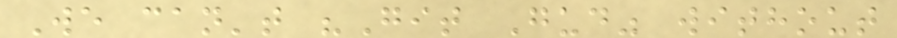We can't "Git Gud" without
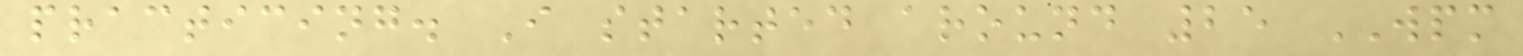practicing. I started around 25 WPM
